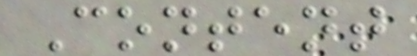Content
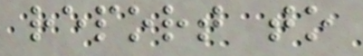report to
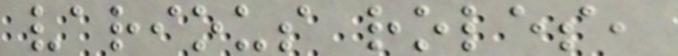various roles,
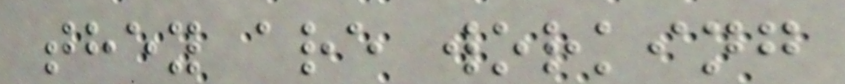they are working
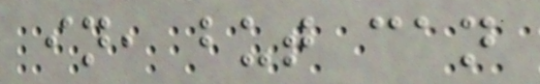in, but can
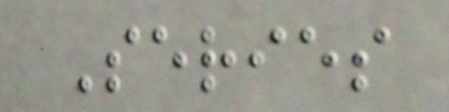Series
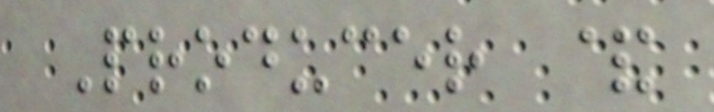Producer &
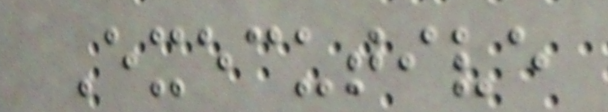Executive
